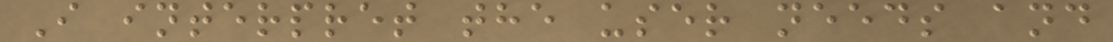I interpret the user needs and
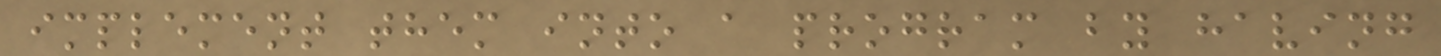implement them into a program by having
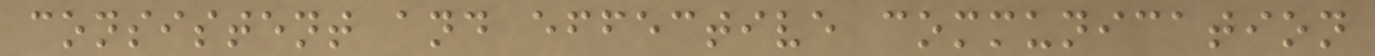consistent and effective communication
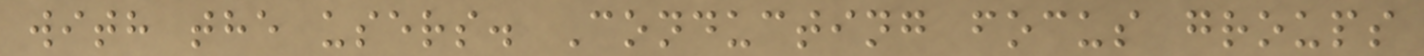with the users. Conducting focus groups
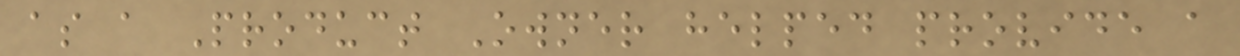as a Product Owner helped provide a
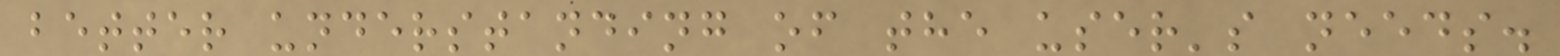better understanding of the user's needs.
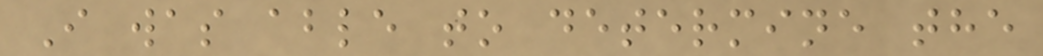I was able to determine the
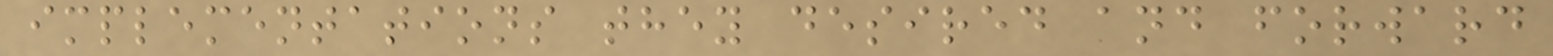implementations they desired and forward
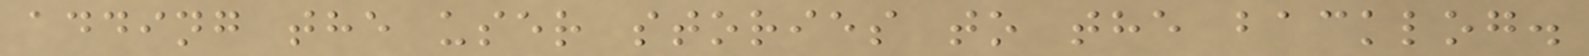adding the user stories to the backlog.
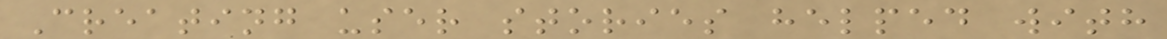Creating user stories helped with
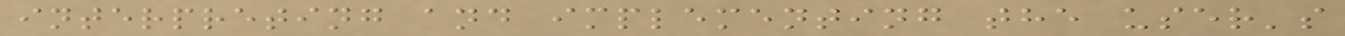interpreting and implementing the user's
